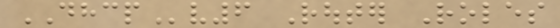DHCPv6 Router Roles
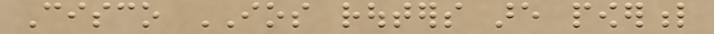Cisco IOS routers are powerful
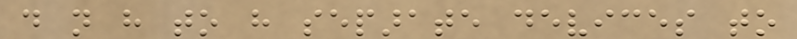do not have to have separate devices to
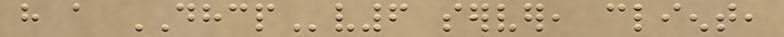have a DHCPv6 server, client,
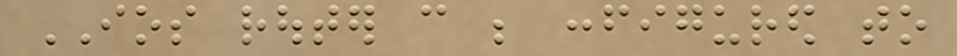IOS router can be configured to
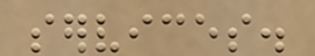services.
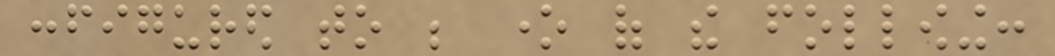configured to be one of the following:
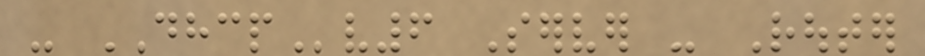- DHCPv6 Server - Router
